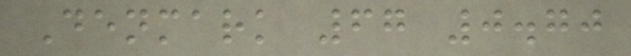Denmark 67 0.70
